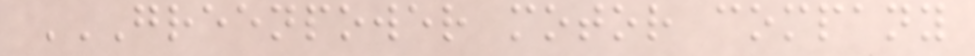GREENPOWER MOTOR COMPANY
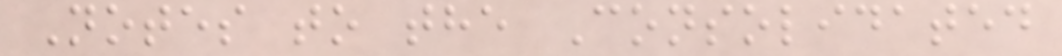Notes to the Consolidated
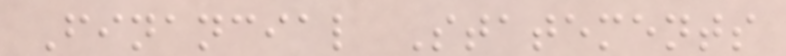Financial Statements
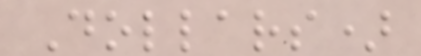Dollars)
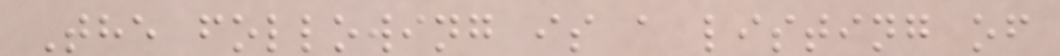The following is a listing of
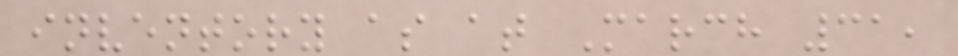inventory as at March 31,
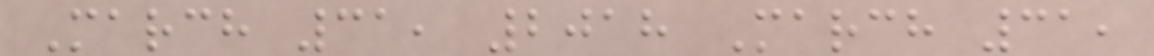March 31, 2018 March 31,
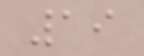19
